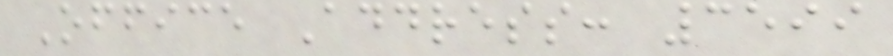Office Address: 3599
